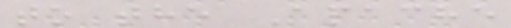to the Apache
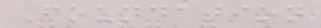Foundation
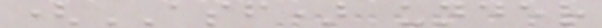(ASF) under
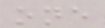one
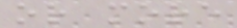or more
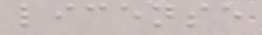license
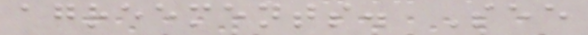agreements. See
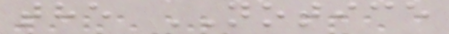the NOTICE
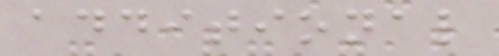additional
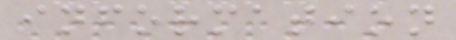information
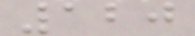120
